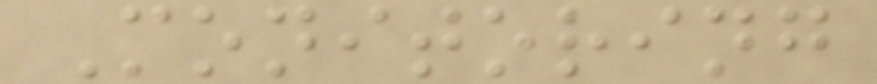Monitoring
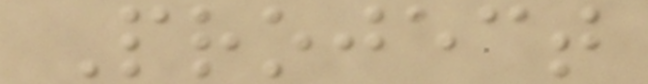Project
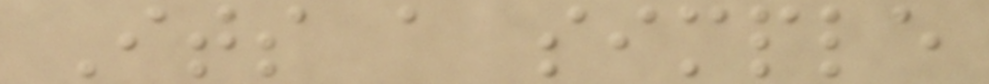Its a simple
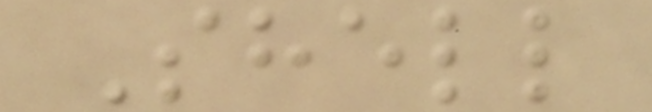Shell
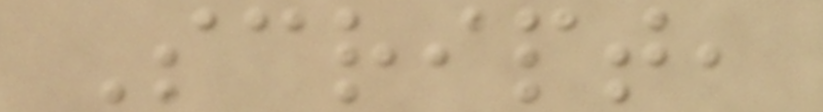Script,
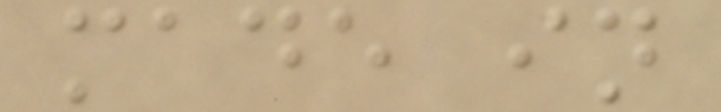made in
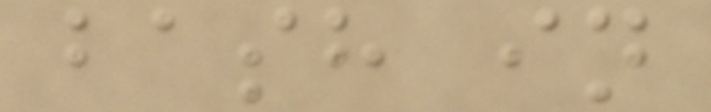bash in
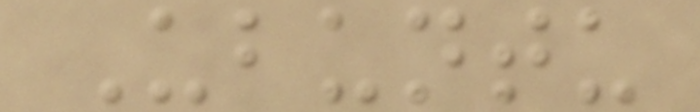Ubuntu
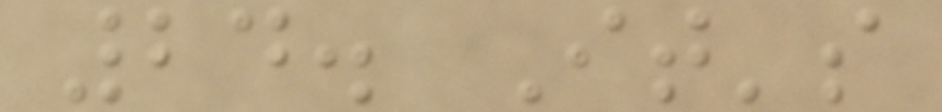24. It's
